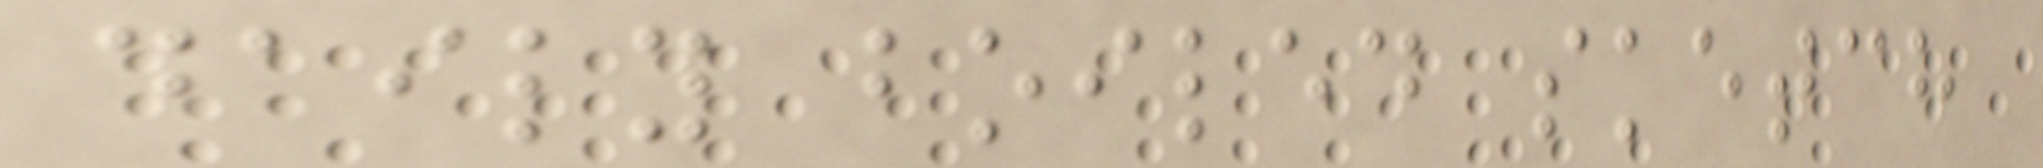daily boiled sketch
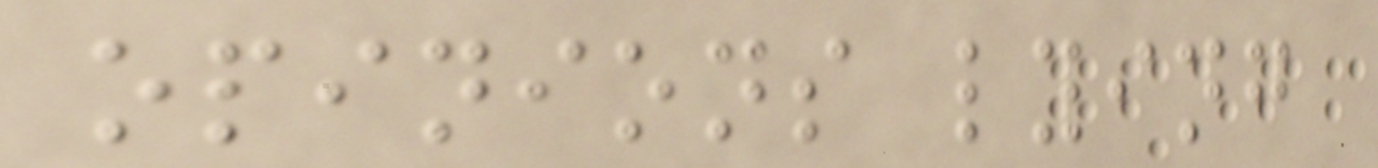opinions lying
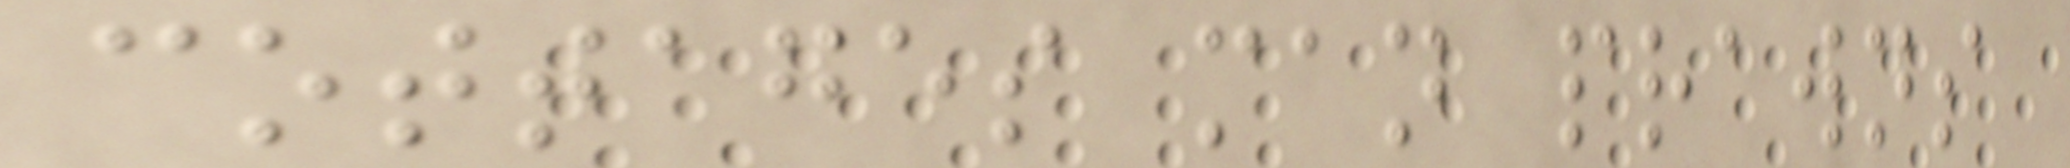cottages man prawns
